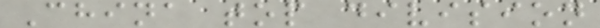China top division
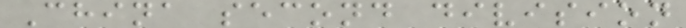China second division
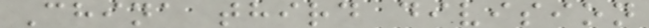China third division
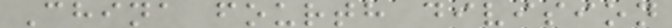China fourth division
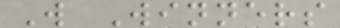W Winners
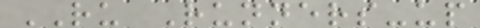RU Runners-up
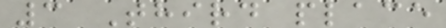3 Third place
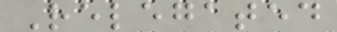Relegated
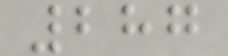287
